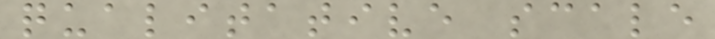qualitative scale
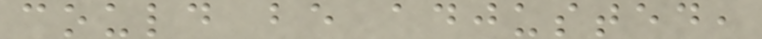could be adjusted,
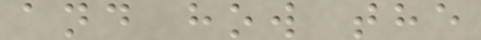and how the
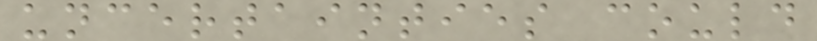uncertainties could
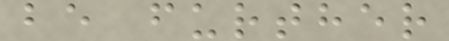be further
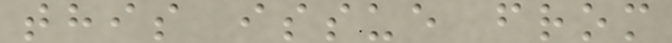this issue from
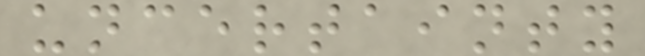uncertainty
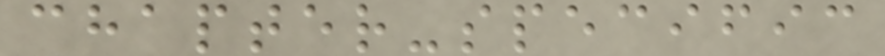chapter-specific
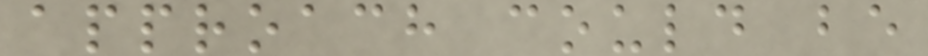approach could be
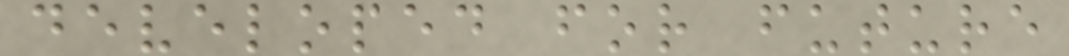developed for future
